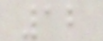12
